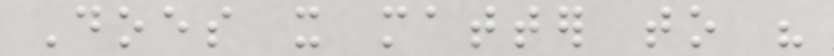Does it matter to his
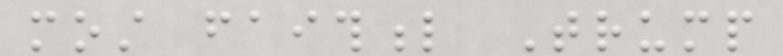most faithful Trump
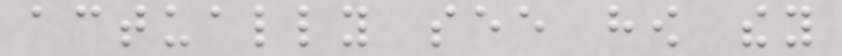actually see how they
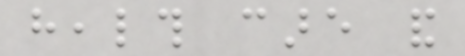health care and
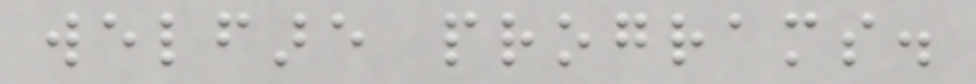welfare programs.
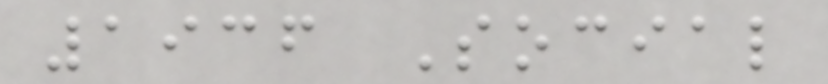1936 Social
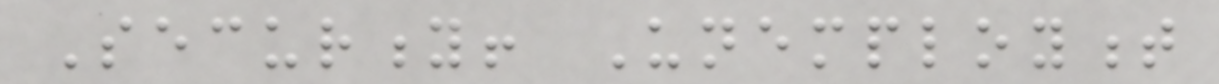Security! Unemployment
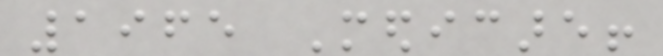1965 Medicare!
